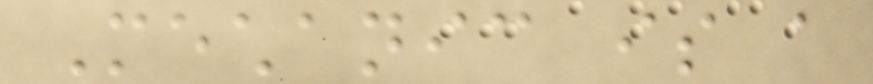Mechanic is a
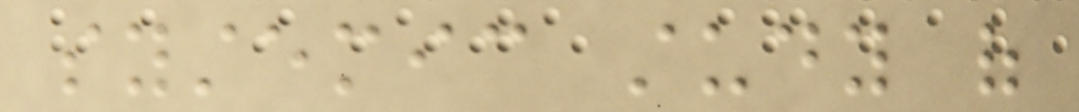systemic study of
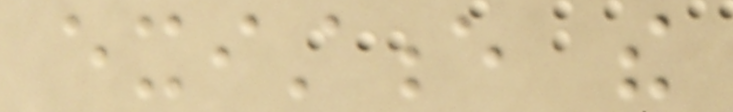existence the
